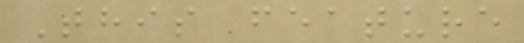This feature
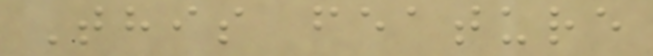This feature
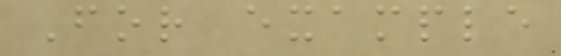For example
